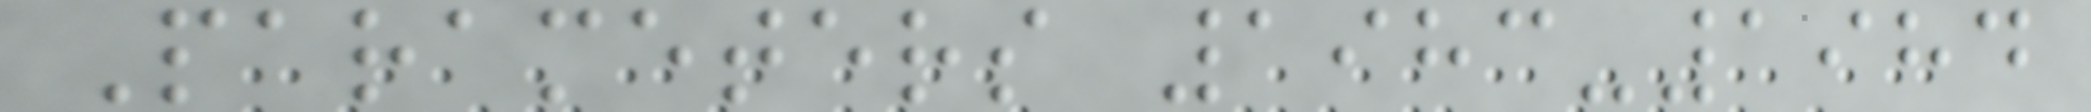Parameters 1983-1984
